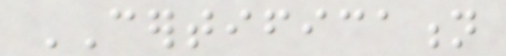CERTIFICATION
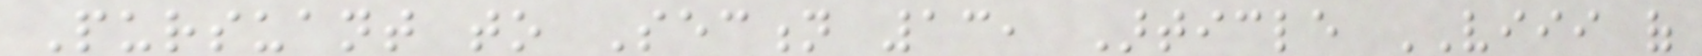Pursuant to Section 13, Article VIII of
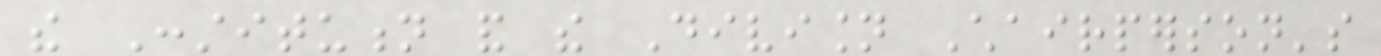the Constitution and the Division Chairperson's
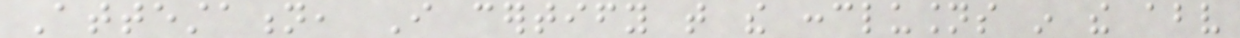Attestation, I certify that the conclusions in the above
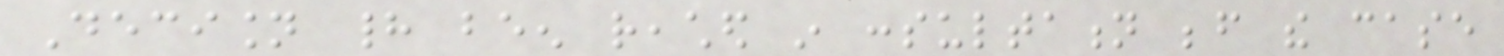Decision had been reached in consultation before the case
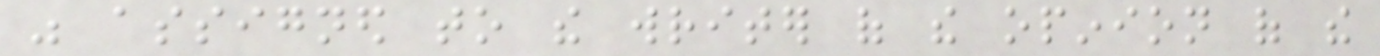was assigned to the writer of the opinion of the
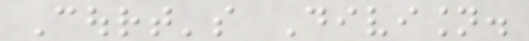Court's Division.
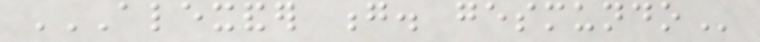ALEXANDER G. GESMUNDO
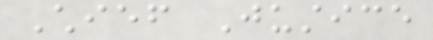Chief Justice
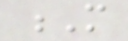M
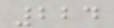224
